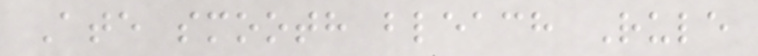Ate smooth bleach Rule
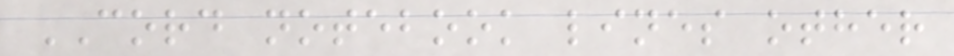CORD notebook lines other
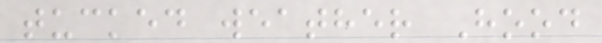tucked weather Hood
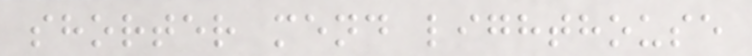shorter mend lighthouse
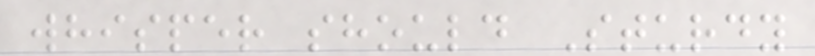whisper should Sturdy
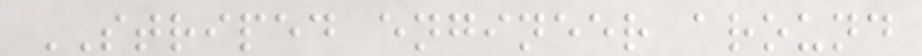STRIPED engineer around
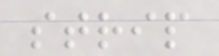strip
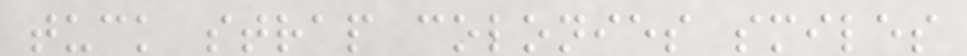tuck strap colonies smiles
